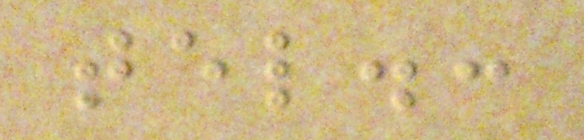tel.:
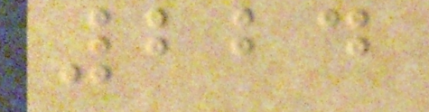224
